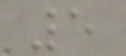5
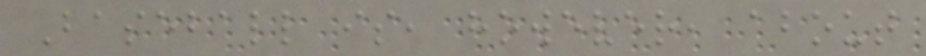Baseball is, however, about
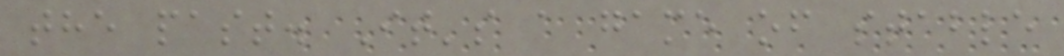the past. It's a game of stable
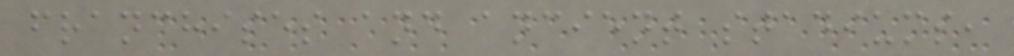franchises and ancient stadiums,
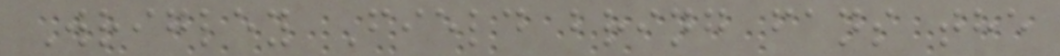Wrigley Field bring fans the
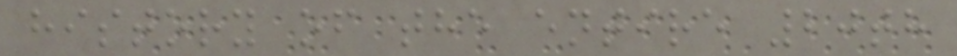history of the entire 20th
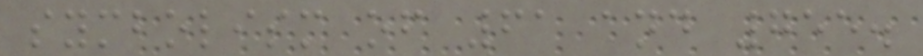symbolism of 61 and 755.
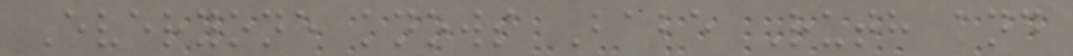Everyone knows Babe Ruth and
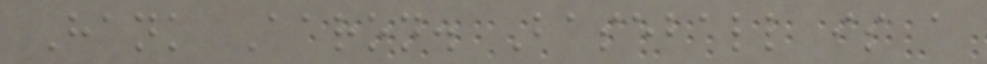Hank Aaron. Baseball is a
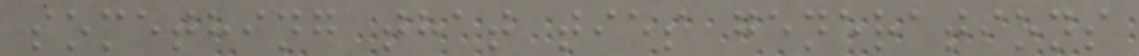something that ties generations
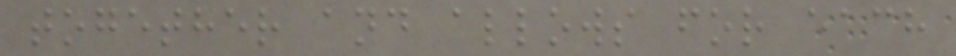together and allows for each
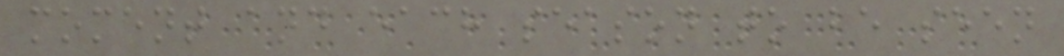moment and each season to be seen
